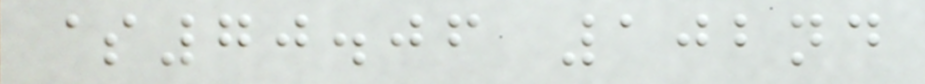$70.06 102nd
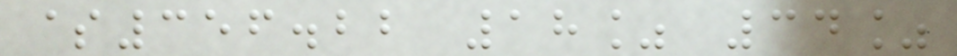$356.22 18% 34%
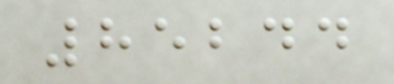85244
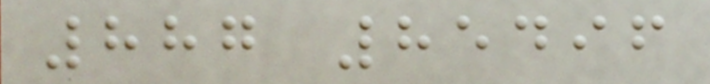887 85496
